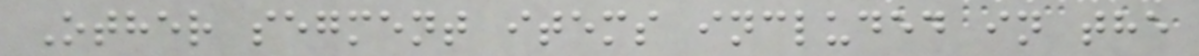Other segment items included in the
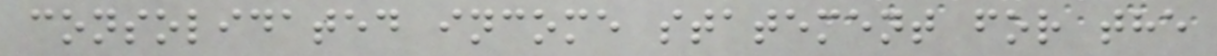consolidated income statement for the
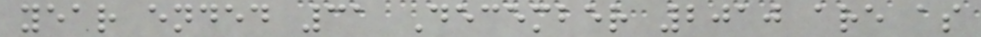year ended 31 December 2010 are as
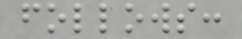follows:
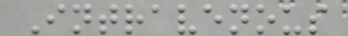Intravenous
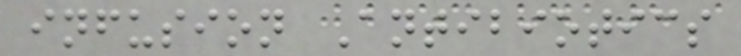infusion Antibiotics
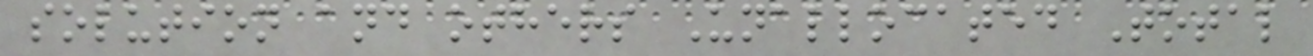solution and others Unallocated Total
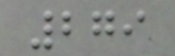279
